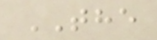THE
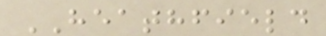HEATHFIELD
